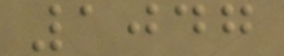1047
